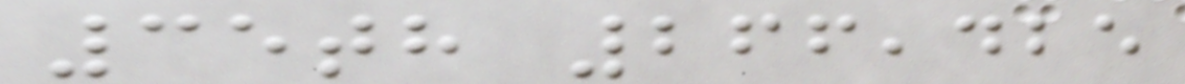35th 266,425
